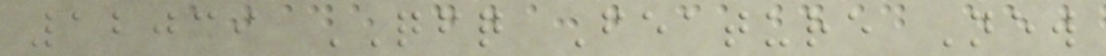12039 QFQ Feature New
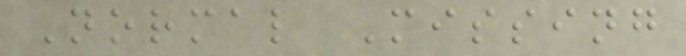Normal Missing
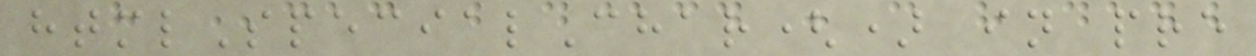htmlSpecialChar() in pre
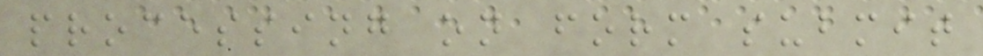processing on form submit
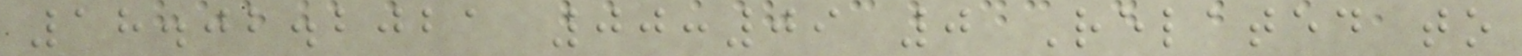18.02.2021 00:09 0 Related to
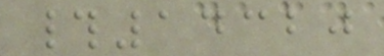#14320
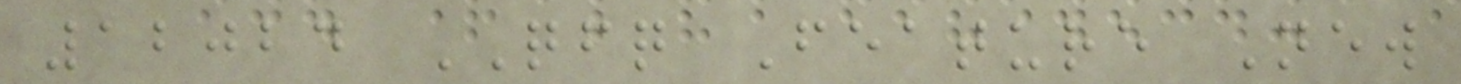12024 QFQ Feature New
